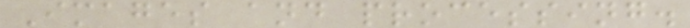Images and processing.
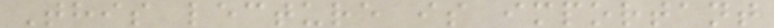This lecture is important
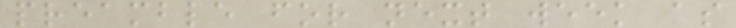preamble for next week as
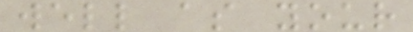well as your
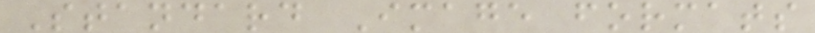Standard Image formats
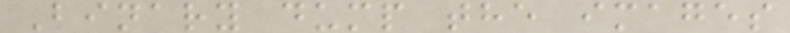Binary dump the images
